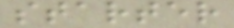starter
